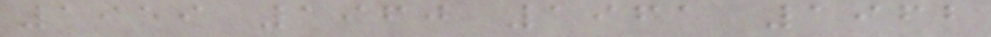1959 1960 1961 1962
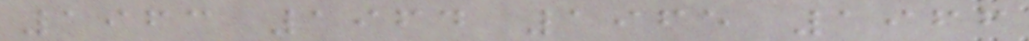1963 1964 1965 1966
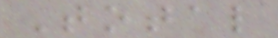Total
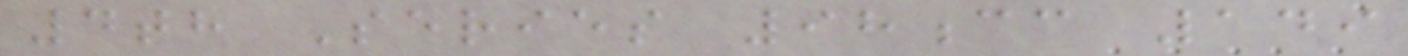4th Series 98cc 149
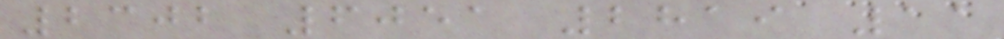2302 6051 2819 11
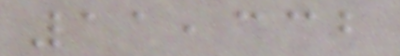11,332
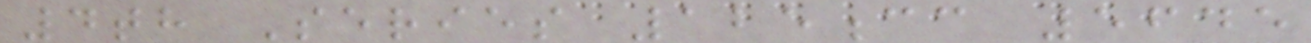4th Series 125cc 5645
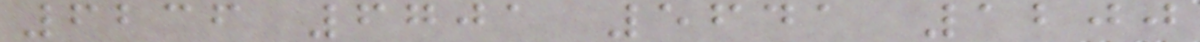6236 6701 5641 1200
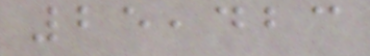25,423
